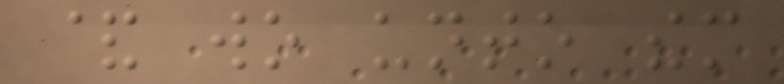& wo unto them
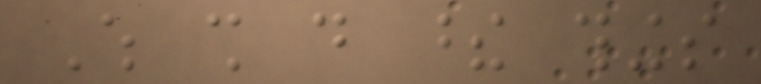Which shall do these things
